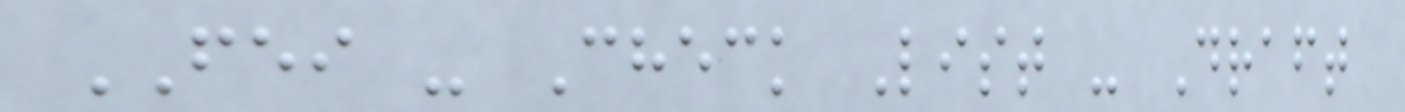FEI - Check List - Draft
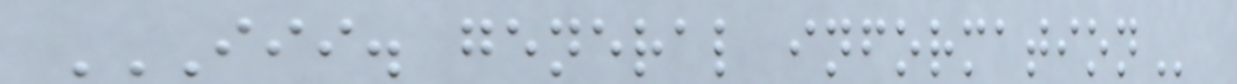III. GENERAL INFORMATION
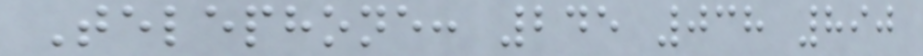Telephone: 245 038 890
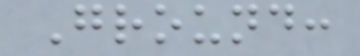Ground:
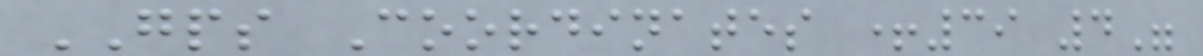GPS Coordinates +39 4"
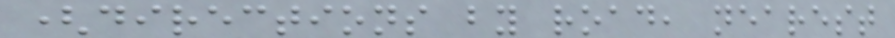(directions by road, nearest
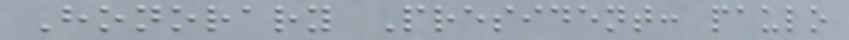Honorary President: paulo
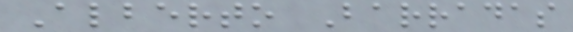Alberto Barradas
